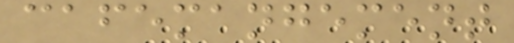cafemangement
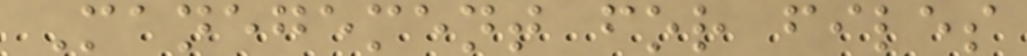Manegement for files
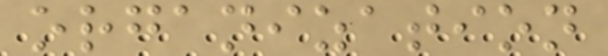organization
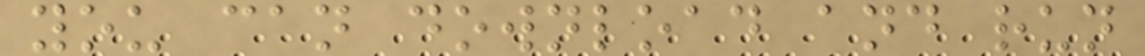you can download and run
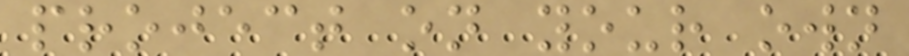project on your own
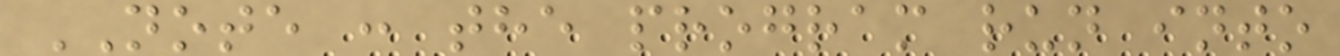NOTE : the program run into
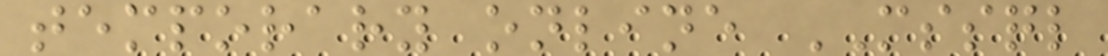temporary online MSSQL
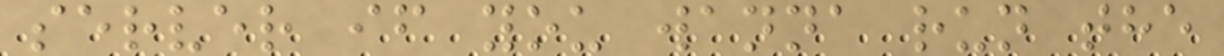server if you wanna run the
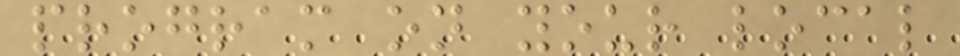program on your local
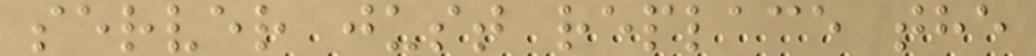server just replace the
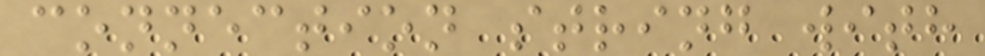connection string with
